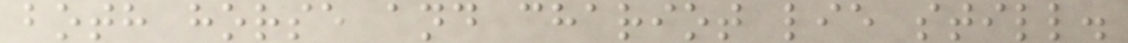both horse and chariot lie still.
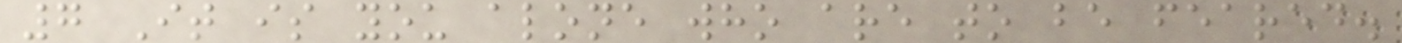7 It is you alone who are to be feared.
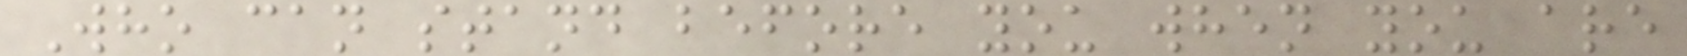Who can stand before you when you are
